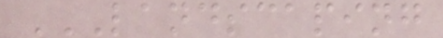LANDSCAPING
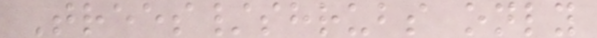Trees/shrubs only
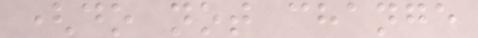(do not change
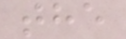the
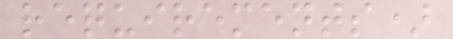requirements)
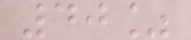40%
